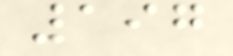197
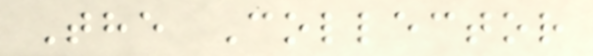The Collector
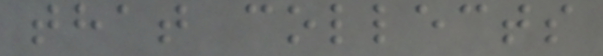that collects
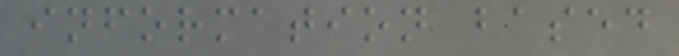information based
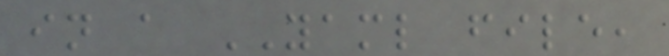in a YAML file,
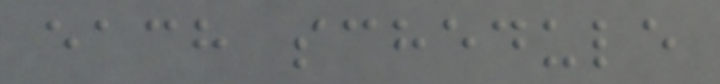each schedule
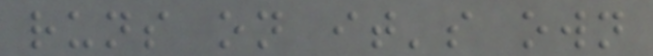runs on it's own
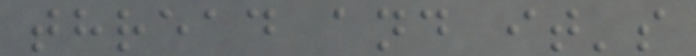thread and it's
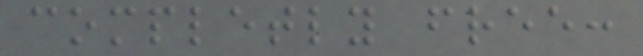completly free:
